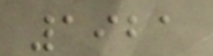1921
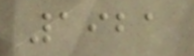1921
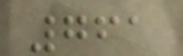761
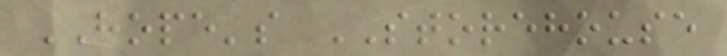HOPE's STOREHOUSE
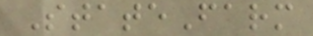StateFarm
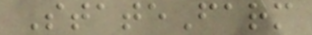StateFarm
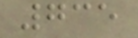735
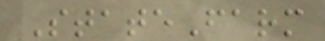StateFarm
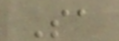Sa
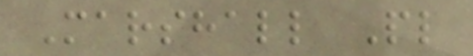Marshall Pl
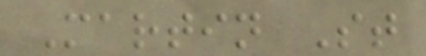Martin St
